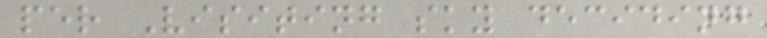per Visiting sky deciding
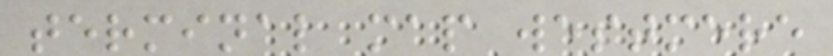terminal map westmere
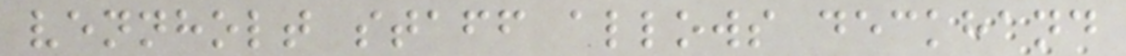vennholt staff allows deckhand
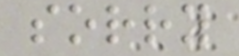sorry
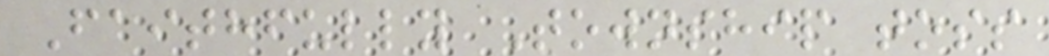Faithfully Township toss
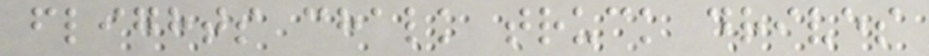flights chalk truck drives
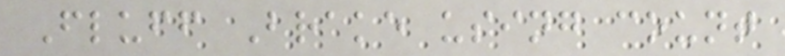Fluff Brake using count
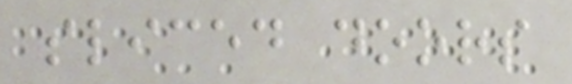sliced doors
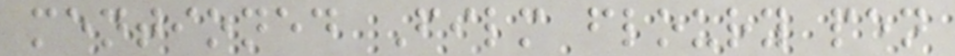mentioned Film floury pen
